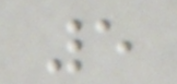5
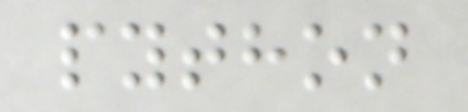python
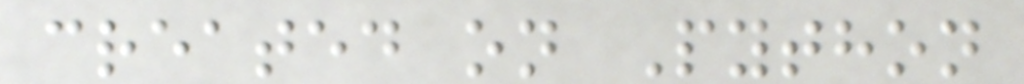created on Python
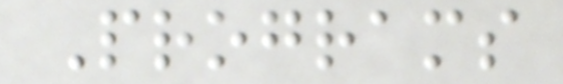Programs
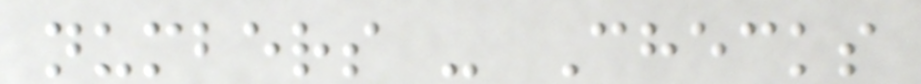numbers - Checks
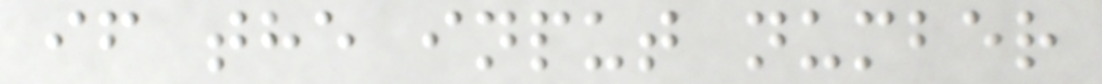if the input number
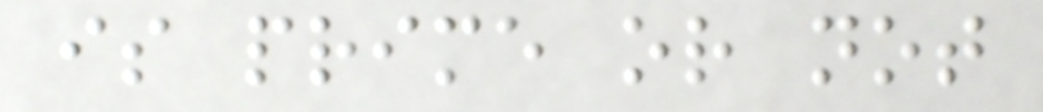is prime or not
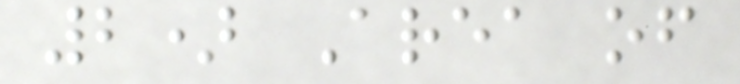2) Area of
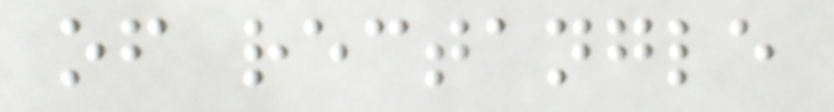of rectangle
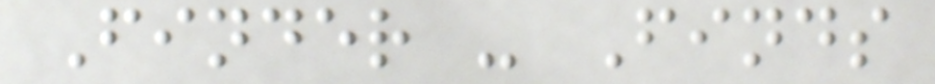Finder - Finds
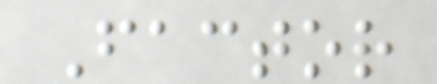Factor
